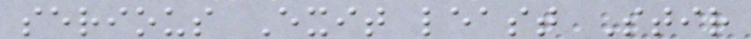serious Exit least Stir
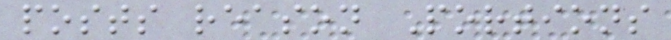posts reason Portions
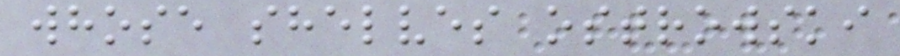whose shelves ostrowski
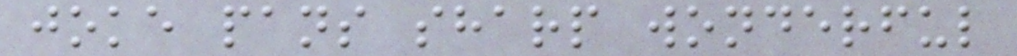joke pans sharp wonderful
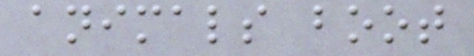animals boot
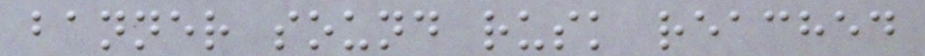banner sound rusk reached
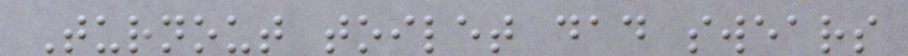Turnout toilet dad swears
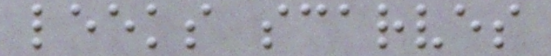leeks scarves
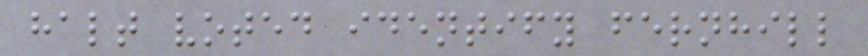halt voted identify fernhill
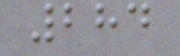284
